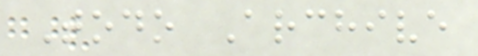Todo Archive
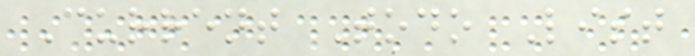Current Todo List
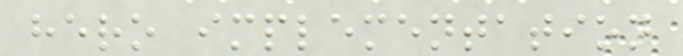hero implementation
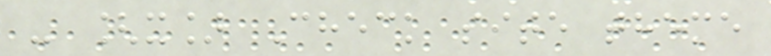- [x] Check site theme
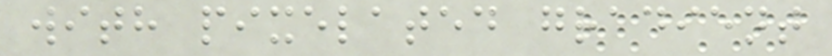with pixelated gradient
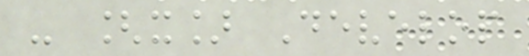- [x] Develop
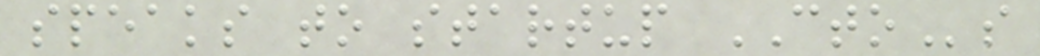speaks to startup CTOs
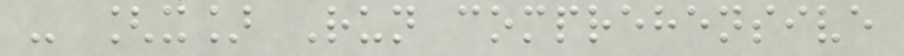- [x] Run comprehensive
